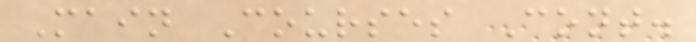Main Courses Cont.
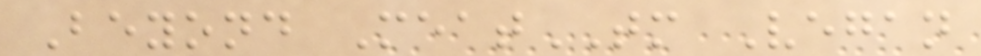Beyond MeatTM Vegan
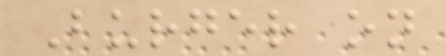Burger on
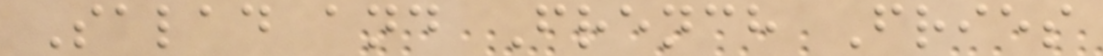Salad and French Fries
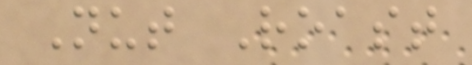Nut Roast
